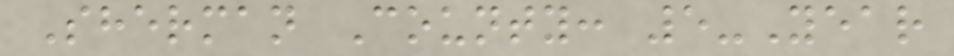Sherman County: 5-Year
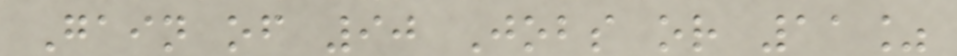Gain of 90 Jobs or 11%
